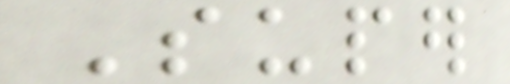Super
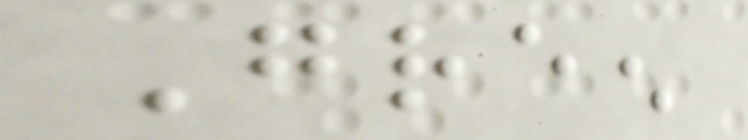Green
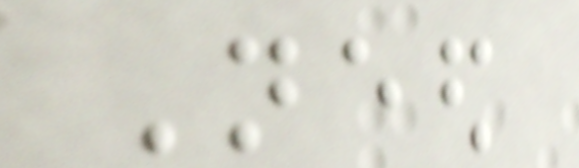Need
